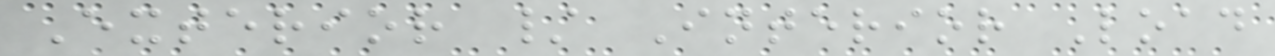Exterior / Interior Load
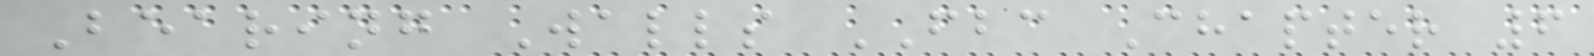Bearing Walls FBC Chapter 6
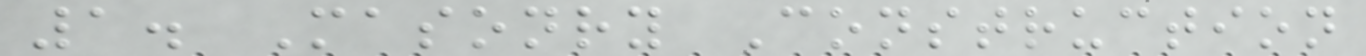1. Masonry Construction
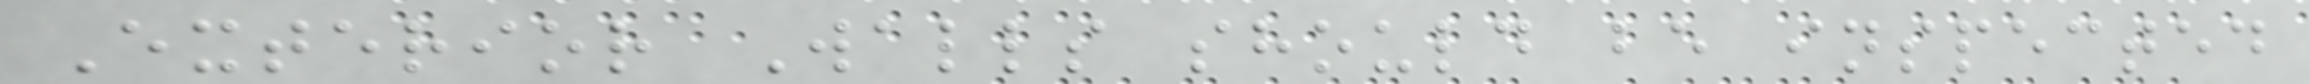Exterior Walls should be inspected
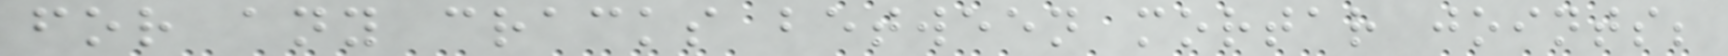for any cracks between mortar joints;
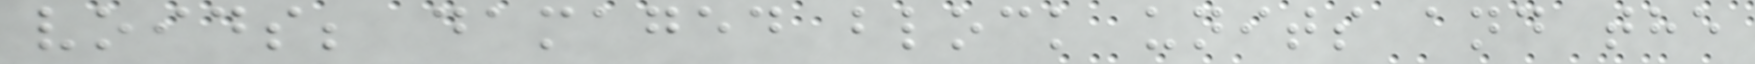voids; damaged block units and the
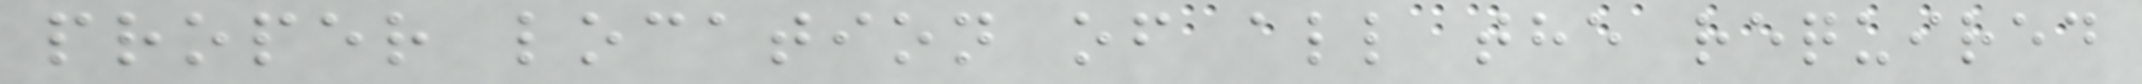proper location of all the required
